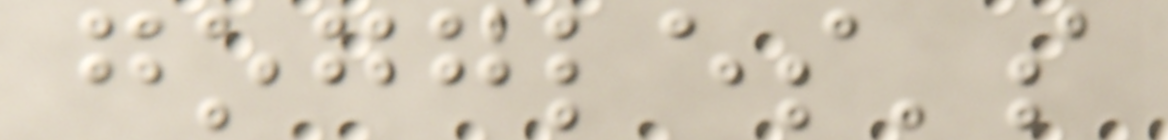goggles's
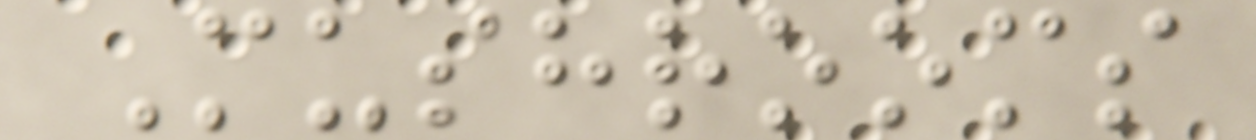Mushrooms
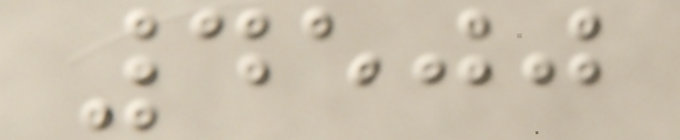4500
